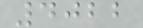4022
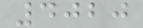4020
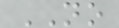NO
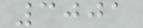3001
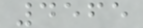4565
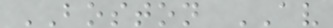BOSTON AV
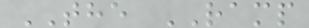THE RAMP
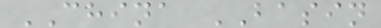CHINA BASIN
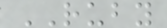RUBY
